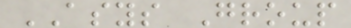ASYS Group
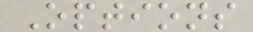Options
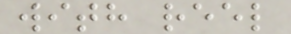with reel
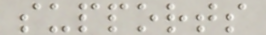supports
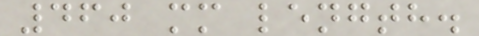460 mm length.
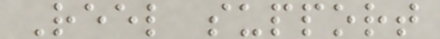Reel support
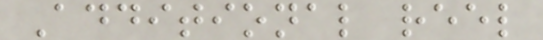Additional reel
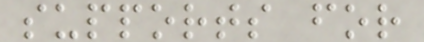supports for
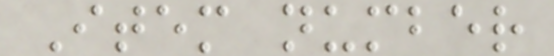Item number
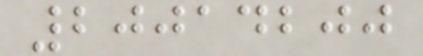20014200
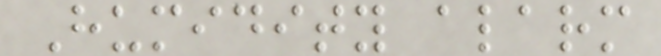Humidity alarm
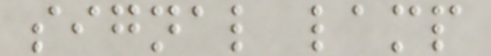signal lamp
